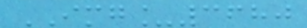IMG_3680
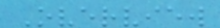Overview
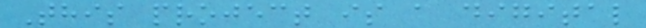This project is a digital
